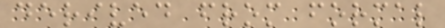derived from formal
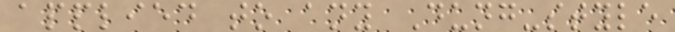applied to any Dung-style
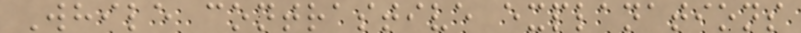While contrastive explanations
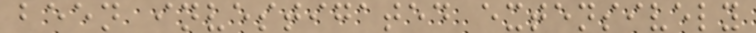been investigated extensively
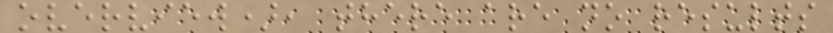overview), there are no results
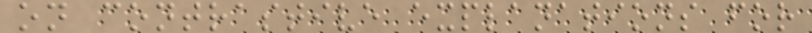on contrastive explanations for
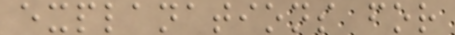explanations for
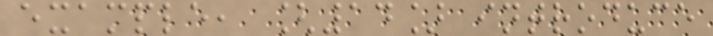example, [14] introduce
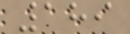189
